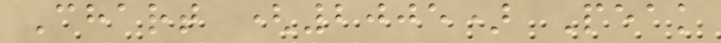Chart (2005) Peak
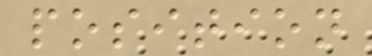position
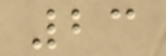23
